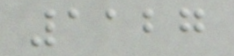1127
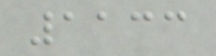1133
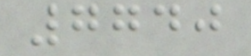7740
